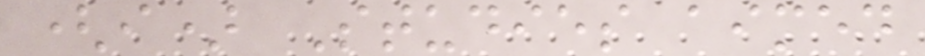(i) Studies aimed
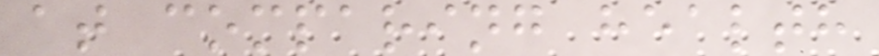at comparing health
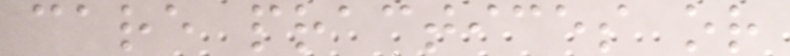care practices or
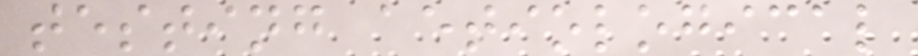testing aetiological
